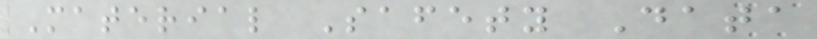Material Safety Data
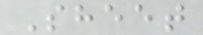Sheet
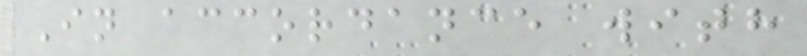In accordance with
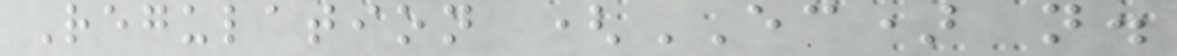Regulation (EC) n.
